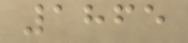1865
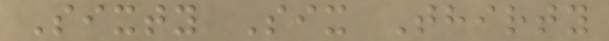Sixty Six Thirty
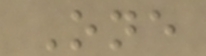One
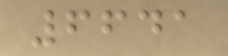6641
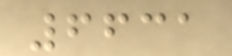6631
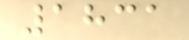1831
